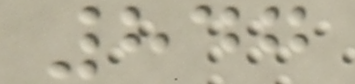847
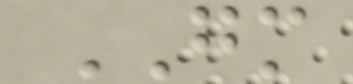GM
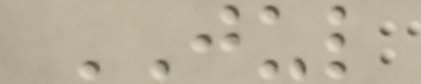JUL
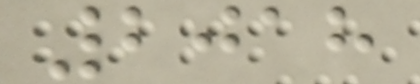2018
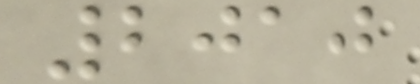2010
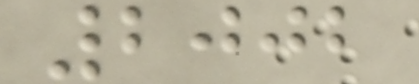2002
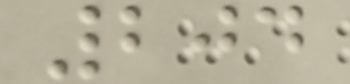204
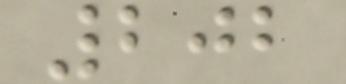202
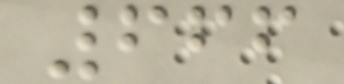666
